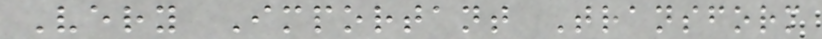Very Important Transform
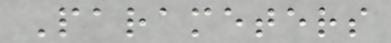Parameters
